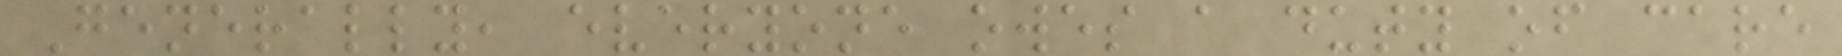Generally, everyone owes a duty of care
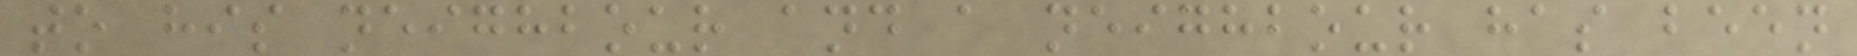to his neighbour and a neighbour has been
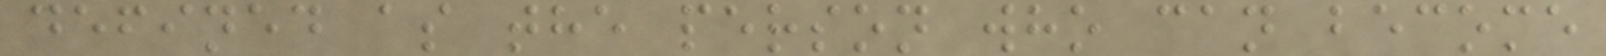defined as the person who can become
